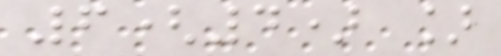6(4) ]
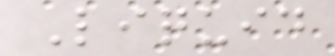Liquid
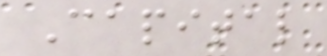Capital
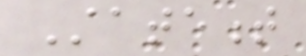Statement
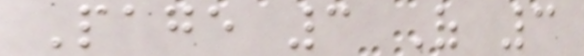Page 3 Of 3
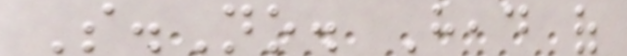S.No. Head of
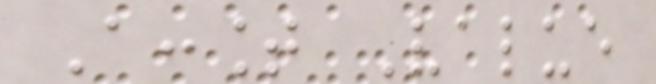Account Value
